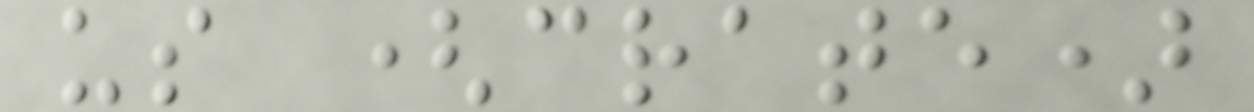us (crate)
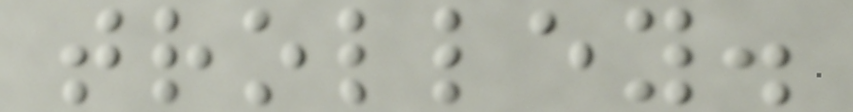trolley.
